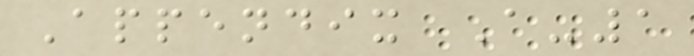Appendix A-1
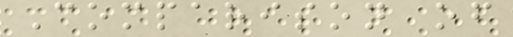Comparison of
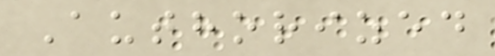Authorized
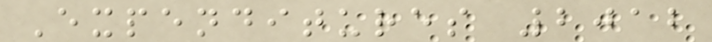Expenditures 2012
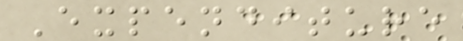Expenditure
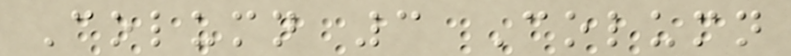Column 3 Column
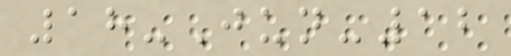18-Jun-12
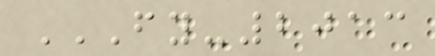FY-2013
